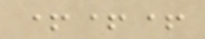+++
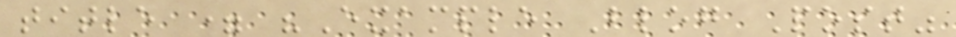title = "Example Blog Post"
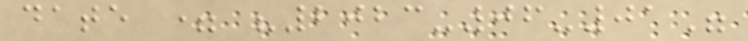date = "2023-06-01"
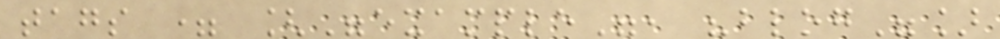tags = ["example", "blog"]
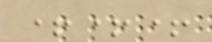+++
